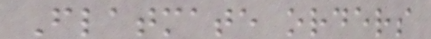Flatmate orders
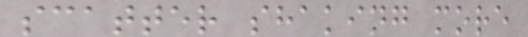scatter shaking more
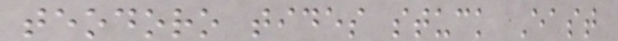teodoro tides stuck East
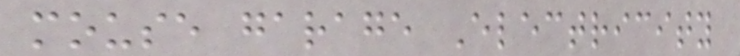mouse garage Electricity
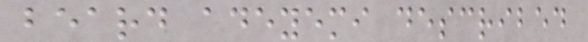beard adeyemi described
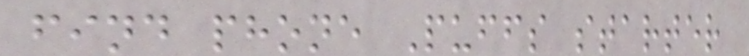find phone Puffs starter
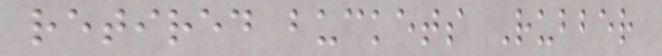retired buckets Rubber
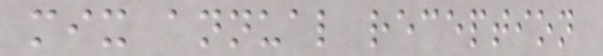mix annual reception
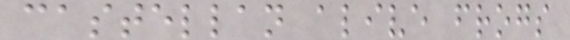castellan alive frogs
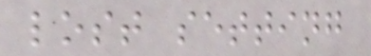lost setting
